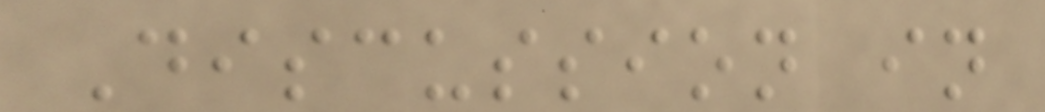Discussion in
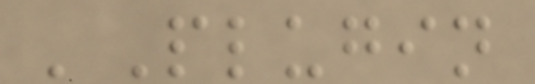'Plugin
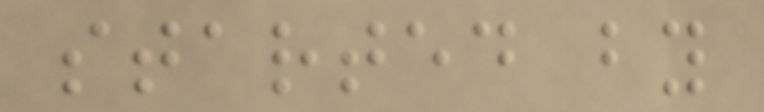started by
